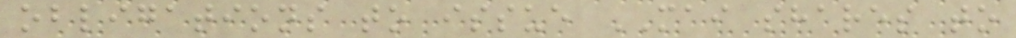obligations to issue MAI shares to
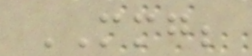MMG;
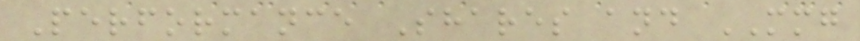Performance Shares and MMG
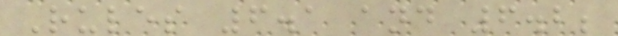Rules 6.1 and 6.2;
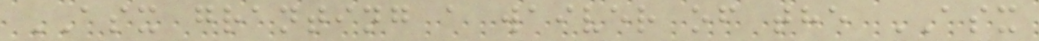ASX granting a waiver of the ASX
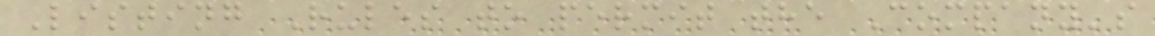Listing Rules to permit the Company's
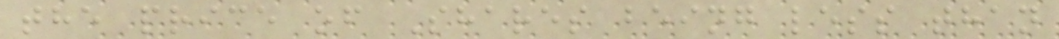the price of Shares being less than
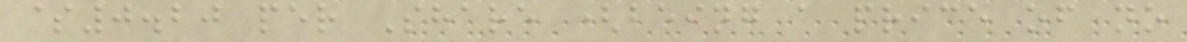$0.20 per Share (being a price of no
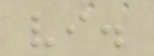vi.
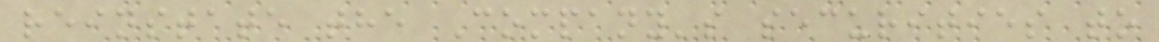reinstate the Company's securities to
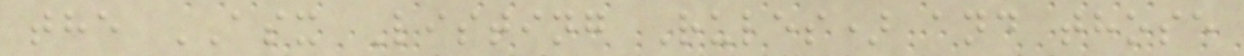the ASX Listing Rules) and those
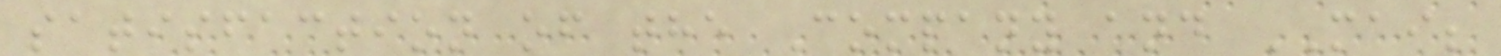satisfaction of the Company and MAI;
